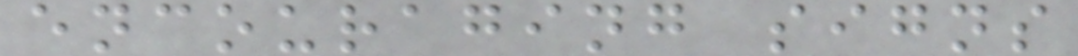encouraging signs
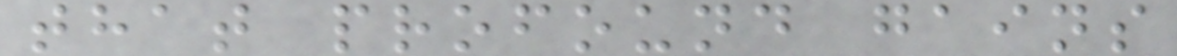that profound gains
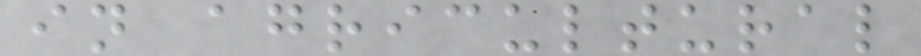in agricultural
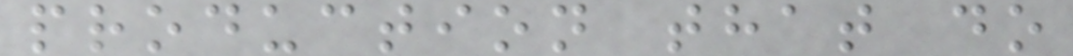production that do
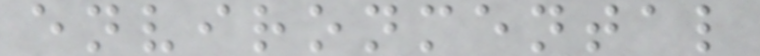environmental
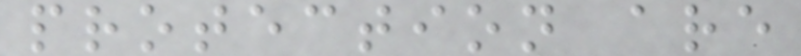protection are
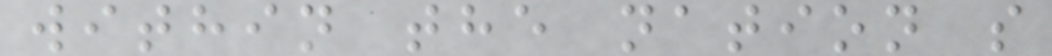within the nation s
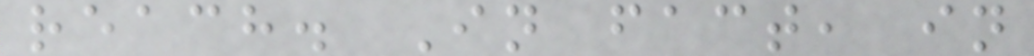reach. In fact, in
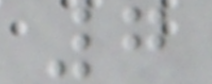7
